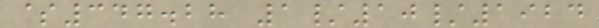$347.28 1/10/1924
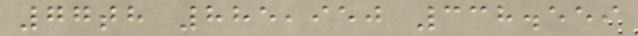77th 885,950 338.559
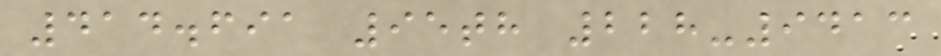414.691 95th 228-9413
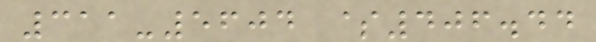311-5604 $406.44
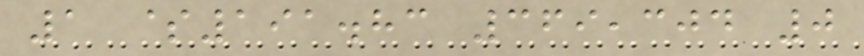1 $191.83 369,304 0
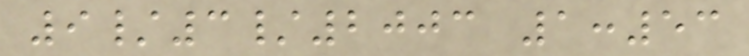9/3/2003 1:53
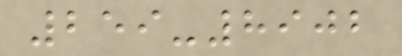259-8902
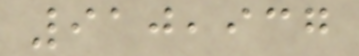910,937
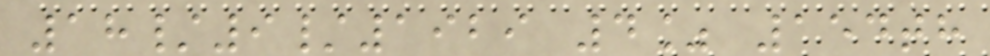18/9/1929 4% 154th
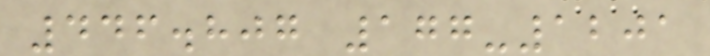446.807 177-1201
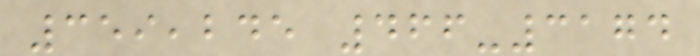359,245 466-3174
